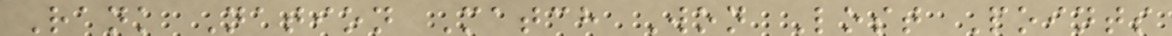Rank Nation Match Won Lost Points
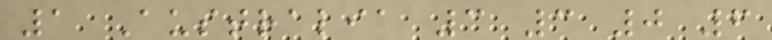1 Australia 3 3 0 6
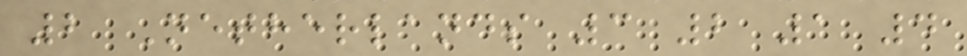2 Netherlands 3 2 1 4
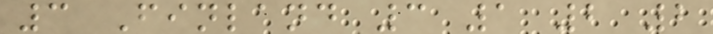3 Finland 3 1 2 2
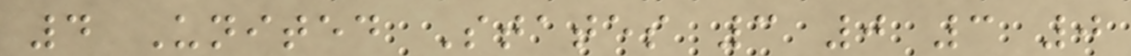4 United States 3 0 3 0
